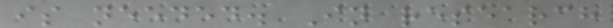is needed. In research
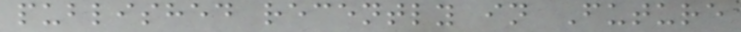published recently in Future
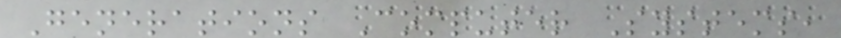Generations Computer Systems,
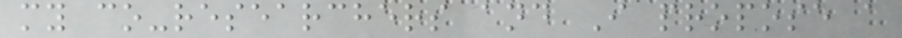my co-researchers and I propose a
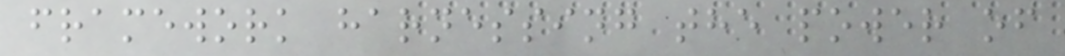framework harnessing the power of
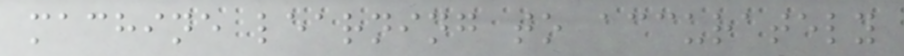machine learning to accurately
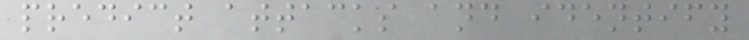predict attacks and identify
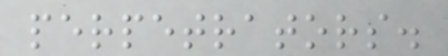perpetrators.
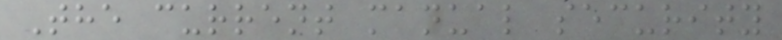The current manual security
